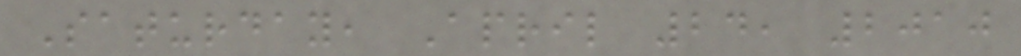Saturday, April 24, 2010
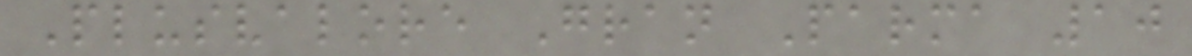Plusvalore Gran Parma 10
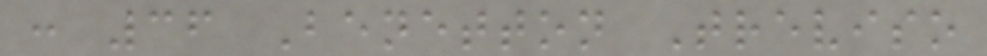: 36 Benetton Treviso
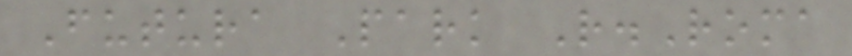Futura Park R.Roma
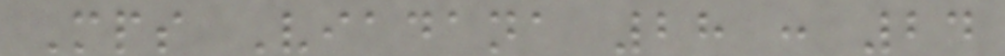Mps Viadana 28 : 24
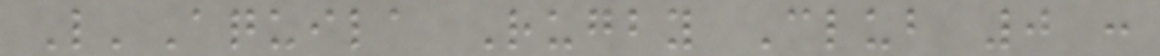L'Aquila Rugby Club 0 :
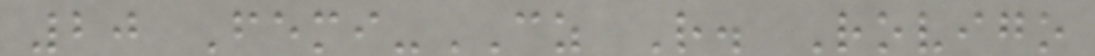20 Femi-CZ R. Rovigo
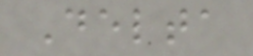Delta
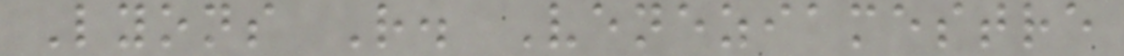Lyons R. Veneziamestre
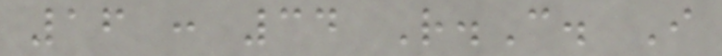16 : 34 R.C. I
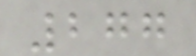277
